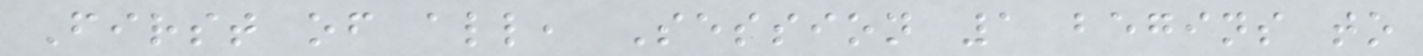First of all, Session 1 begins to
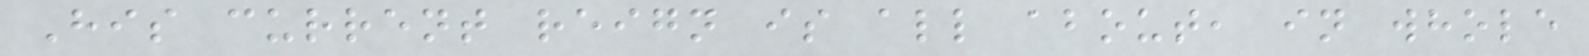His current reign is all about, in whole
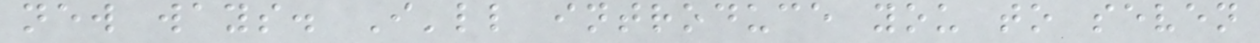new ways. I'll introduce you to seven
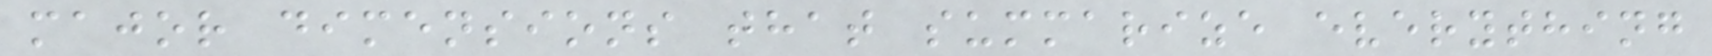major dimensions that summarize everything
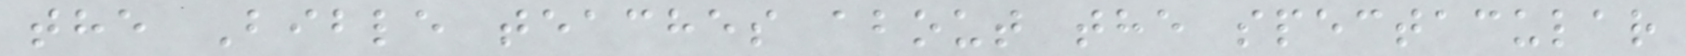the Bible teaches about the spectacular
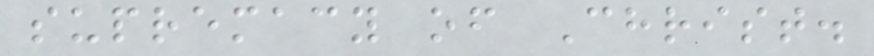supremacy of Christ.
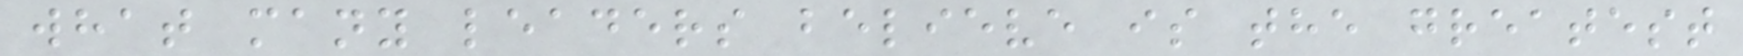what many leaders believe is the greatest
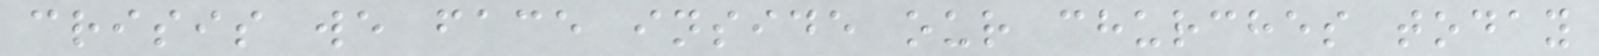crisis we face inside our churches today
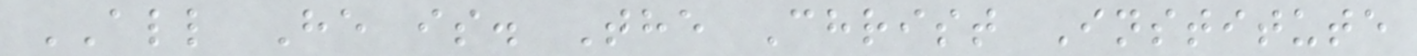ALL He is. The Christ Institute
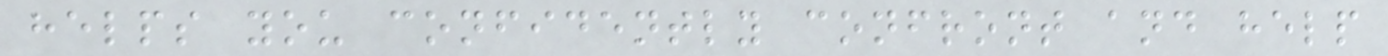helps you confidently confront and help
